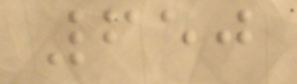650
